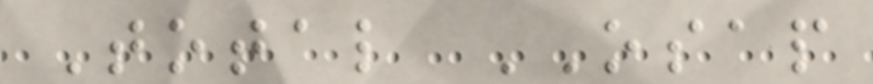Total OSAP
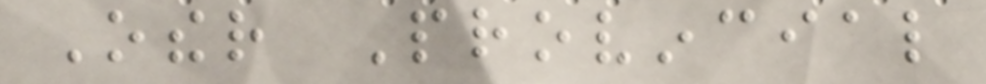Other Provincial
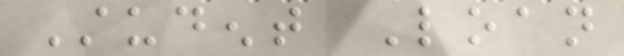Student Loan
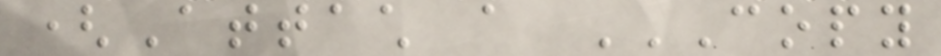(Attach a COPY
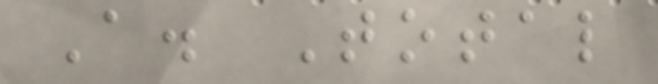A. Total
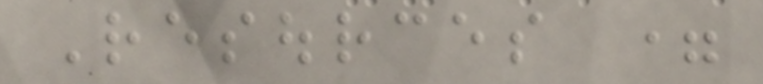Resources =
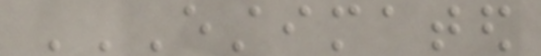ESTIMATED
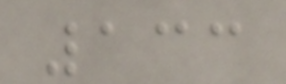133
